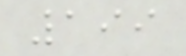199
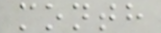month
